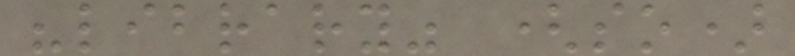"library" (so)
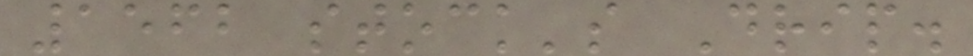1562 stock's Drip.
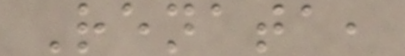Renata,
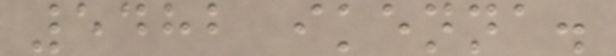5482 ikenna.
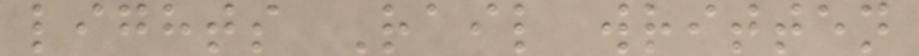lights Rail written
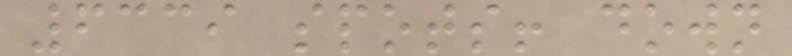6339 spots! down
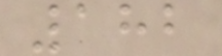182
